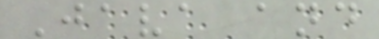Java and
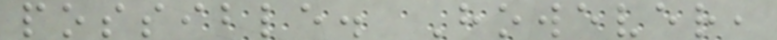possible. However,
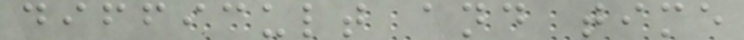difficult and time
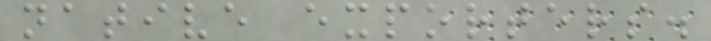native exporters.
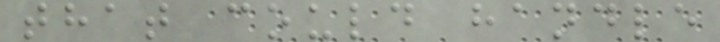that could handle
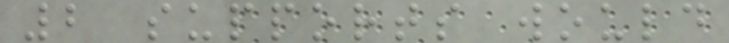2 supports would
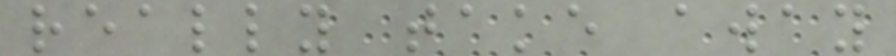really take away
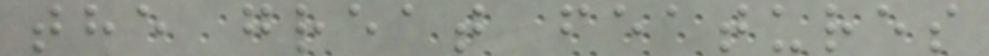the great features
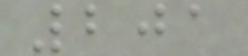201
